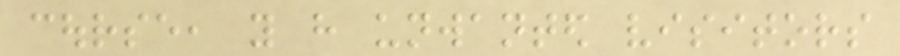course, you have unwanted visitors
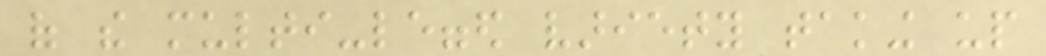of the multi-legged variety taking up
